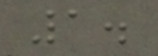1.
